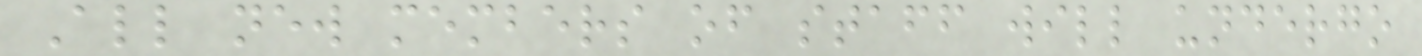All new members of staff will undergo
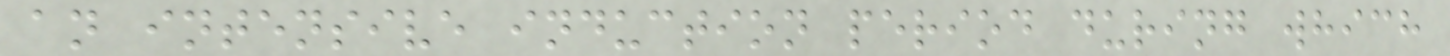an intensive induction period during which
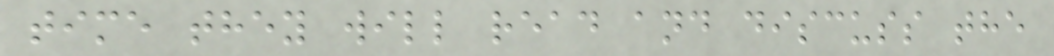time they will read and discuss the
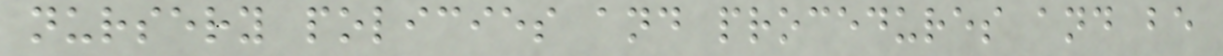nursery policies and procedures and be
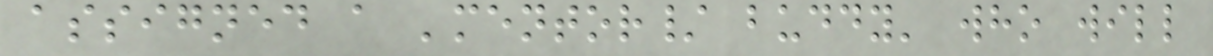assigned a 'mentor/ buddy' who will
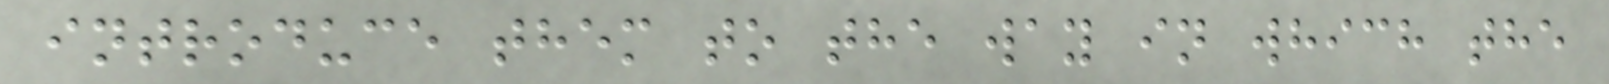introduce them to the way in which the
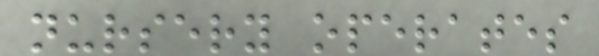nursery operates
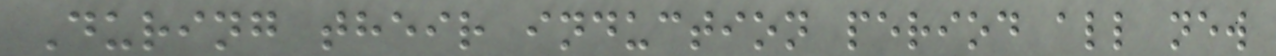During their induction period all new
